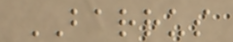BARRUS
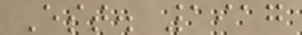Est. 1917
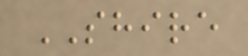SHIRE
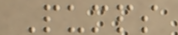Pumps
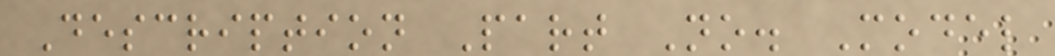Description Part No. Model
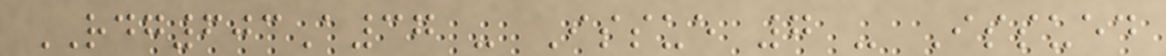RDG603A37 - Issue 7 - Issued
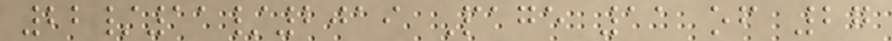22/11/2019 Page 11 of 27
